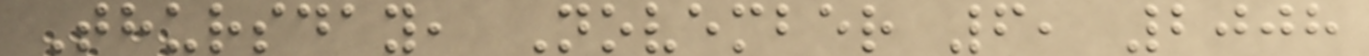Thursday, November 6, 2008
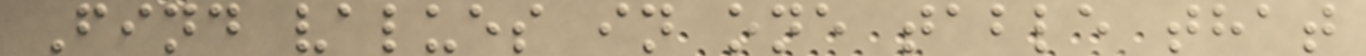Find values in one table that
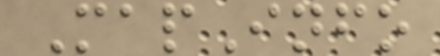MapInfo
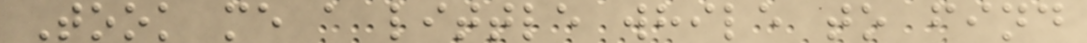Took me a little while to find
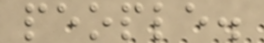people.
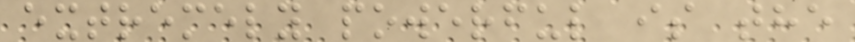extremely powerful is the
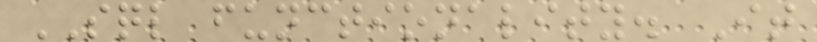SQL functionality. It
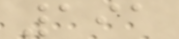191
